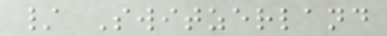/ Switzerland
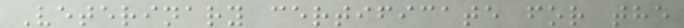Veterinary certificate for the
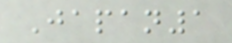Japan1
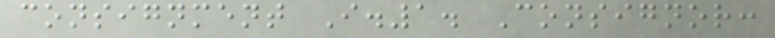consignment I.1. Consignor:
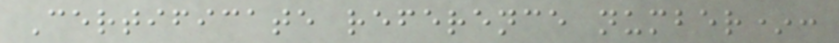Certificate reference number*:
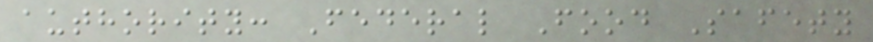authority: Federal Food Safety
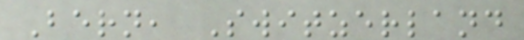Bern, Switzerland
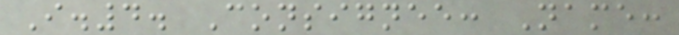I.4. Consignee: Name:
